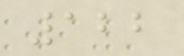122
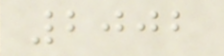2002
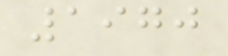1970
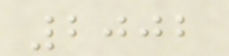2002
